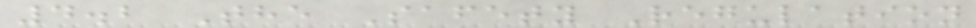4.2 The Safety Regulation
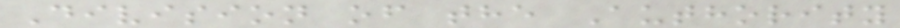Division of the Authority
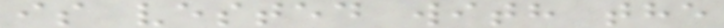is vested with the
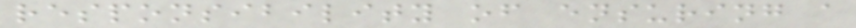responsibility of ensuring a
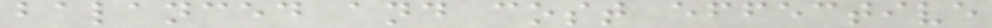balanced and cost effective
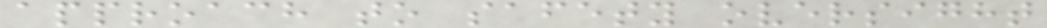approach to safety oversight
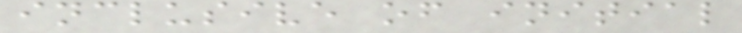inclusive of initial
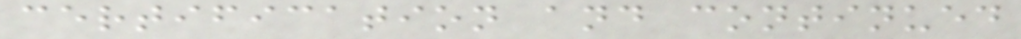certification and continued
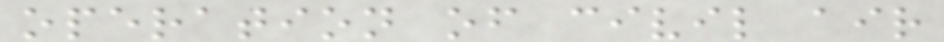operation of civil air
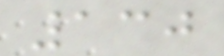130
